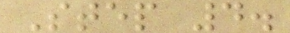Step 4.
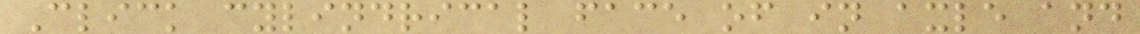Click cylindrical face of in axle and
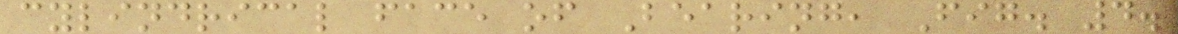cylindrical face of Bearing, Fig. 4.
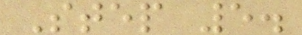Step 5.
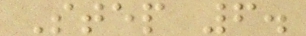Step 6.
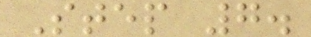Step 7.
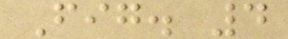Fig. 4
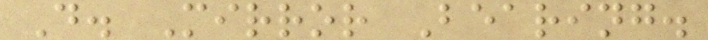D. Mirror Bearing.
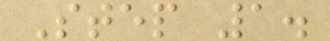Step 1.
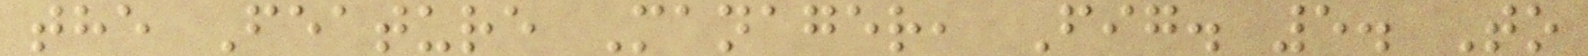the Feature Manager, Fig. 5. To
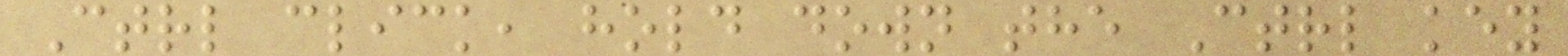Ctrl click, hold down the Ctrl key
